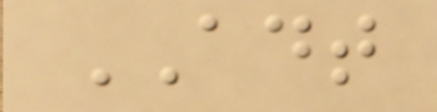ADT
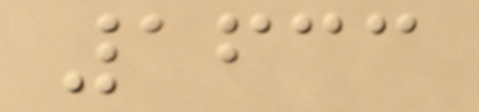1633
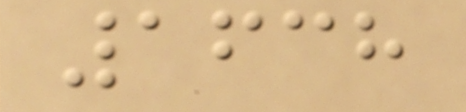1638
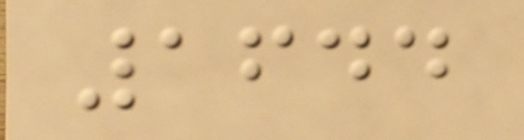1644
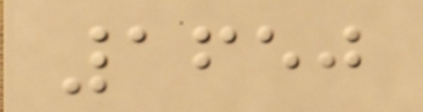1650
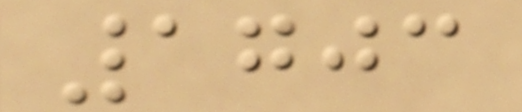1703
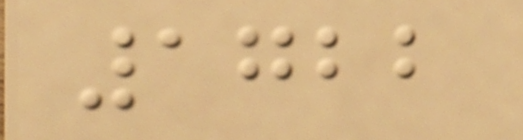1722
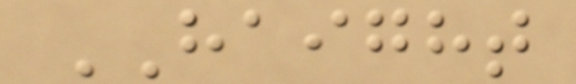HAIGHT
